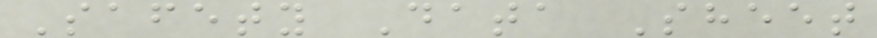Safety Data Sheet
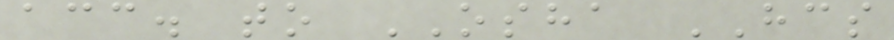acc. to OSHA HCS
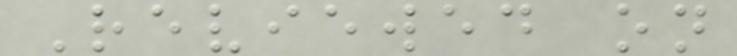Reviewed on
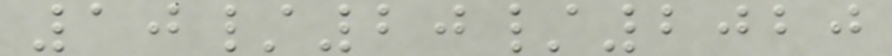10/20/2020
